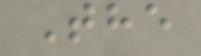The
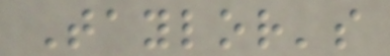Taylor's
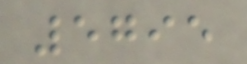5795
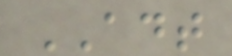ADT
